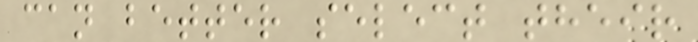can better select their
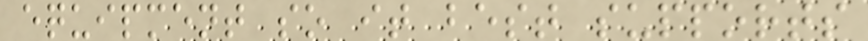equipment so it best supports
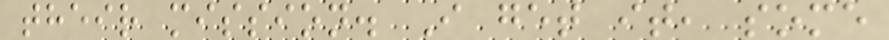their mission. I get it, some
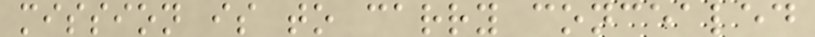mission is to carry concealed
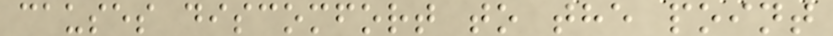causes discomfort to the point
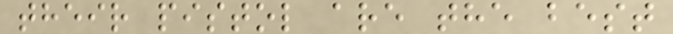their pistol are the best
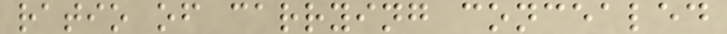ratio of carrying concealed
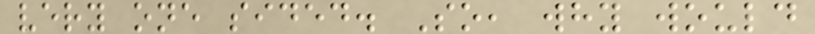very one sided. So, why would
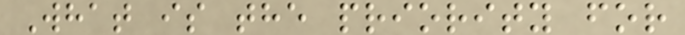What is the priority for
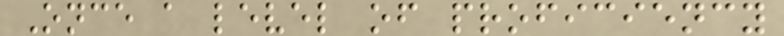Once a level of proficiency
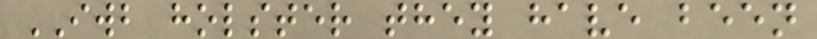IWB holster they have been
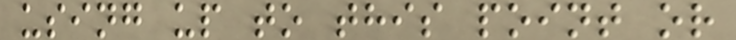using up to this point or
